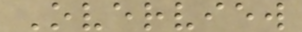Overview
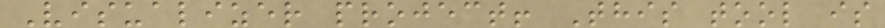Visualizer project! This tool is
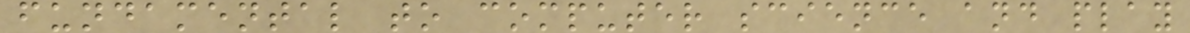fundamental to computer science and play
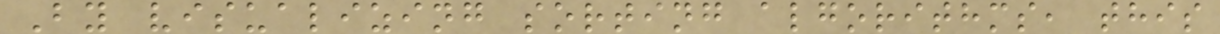By visualizing sorting algorithms, this
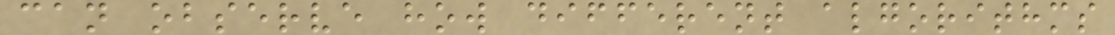can observe how different algorithms
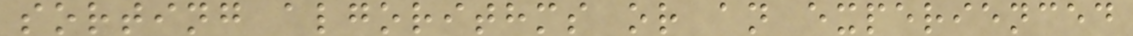sorting algorithms or an experienced
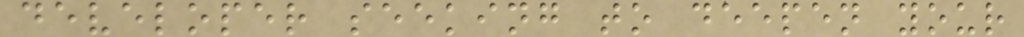developer seeking to deepen your
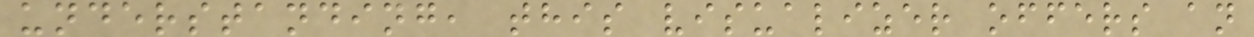understanding, this visualizer offers an
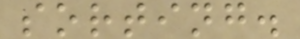sorting.
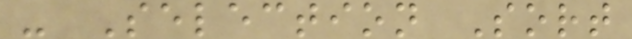- Selection Sort
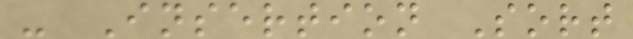- Insertion Sort
